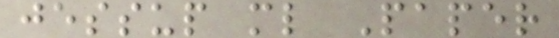jessup ml Paper
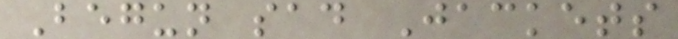Begun sad Jackets
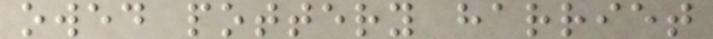owed pottery harriet
